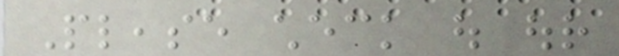Please check out our
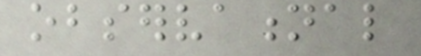observational
